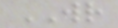WR
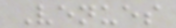Venues
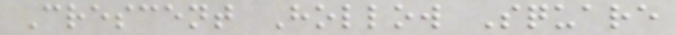Crescent Hollow Square
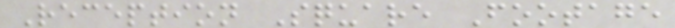Reception Square Footage
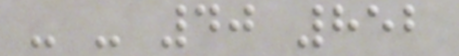- - 40 852
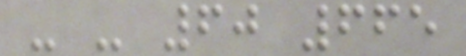- - 60 665
